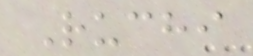Ruchi
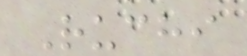Ruchi
